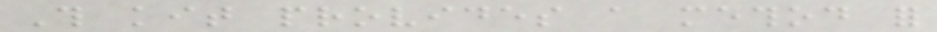This kit provides a method for
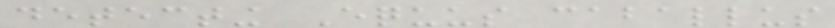detecting Equus caballus
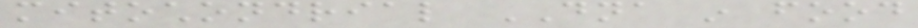mitochondrial DNA in food
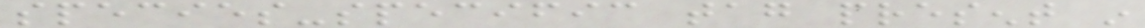species-specific tag present in
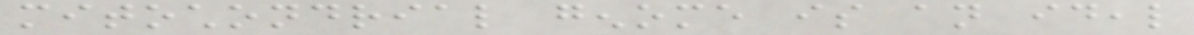mitochondrial genome is an ideal
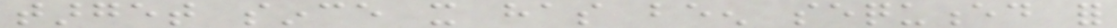target since it has been sequenced for
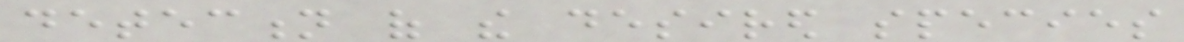detection of the desired species
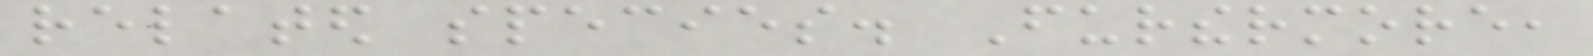related species. Furthermore,
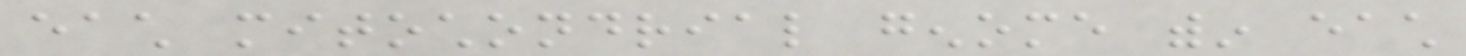each mitochondrial genome within each
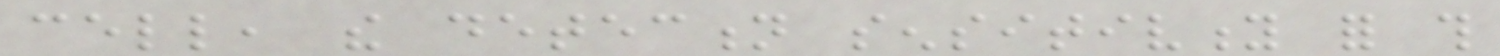cell, the detection sensitivity for this
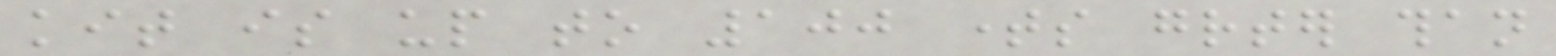kit is up to 100 times greater than
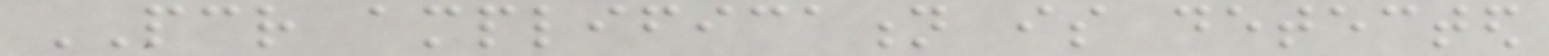PCR amplification is detected
